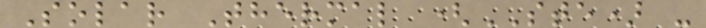Solar Thermal (STE) -
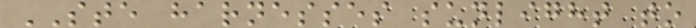STE harnesses sunlight to
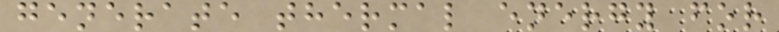generate thermal energy for
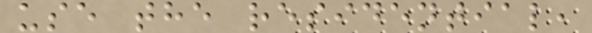use the residential,
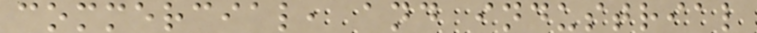commercial, and industrial
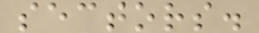sectors.
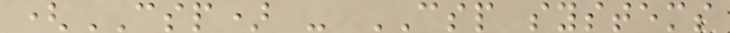(CSP) - CSP systems
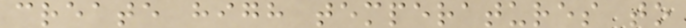create high temperatures to
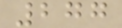277
